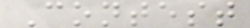Contest
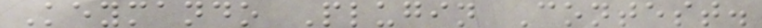Keymando Plugin Contest.
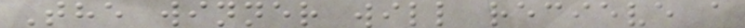The winner will recieve a
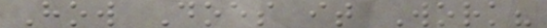How Does it Work?
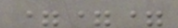===
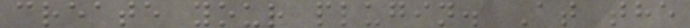create your plugin. At the
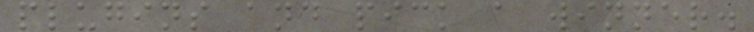plugins and pick a winner.
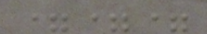===
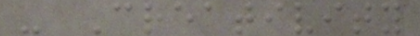- Creativity
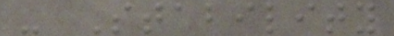- Stability
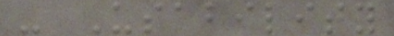- Usability
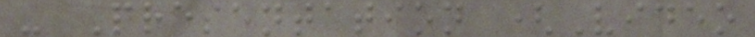- Presentation (Video
